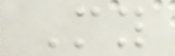My
